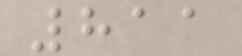811
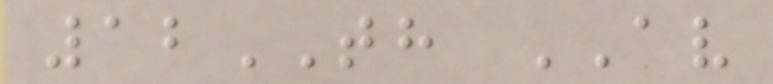12TH AV
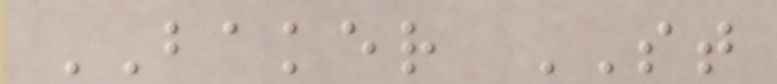BAKER ST
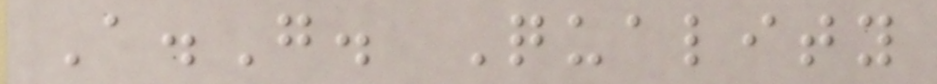A.G. Quality
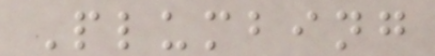Plumbing
